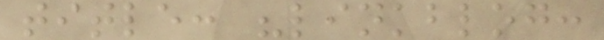title: "linkblog:
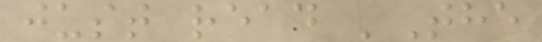just read 'The
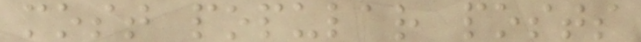most popular posts
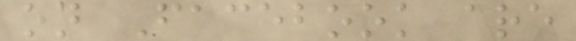on Facebook are
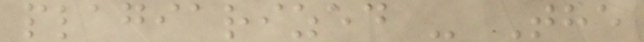plagiarized - The
